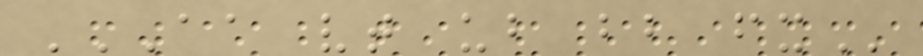AA VT UB BB FX
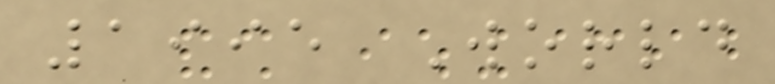1995 World
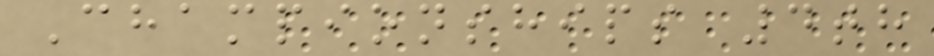Championships 4th
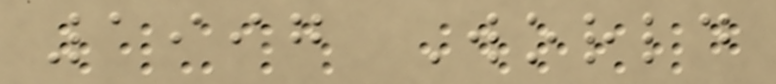1997 World
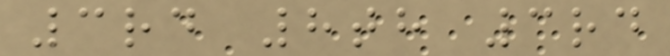3rd 8th 3rd
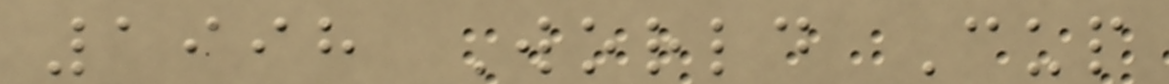1998 World Cup
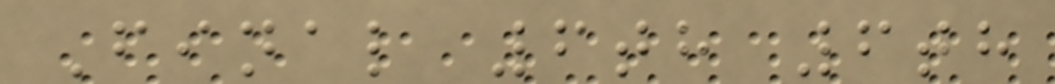Final 6th 6th
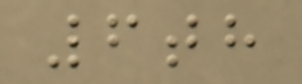6th
